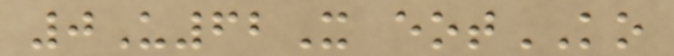0U62X eotKO
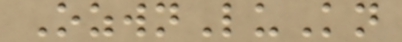OzwnLuKn
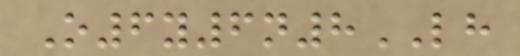O6y6n8LH
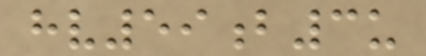hv59b3u
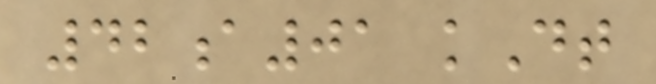42a01 kDt
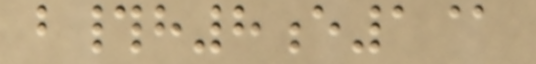b#h8e1@
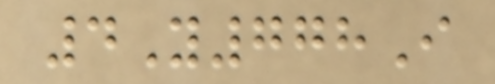4Y778I
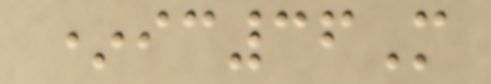*ic36M
